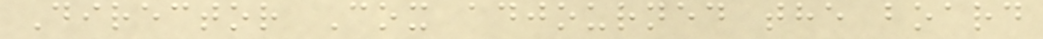Director Cox adjourned the board
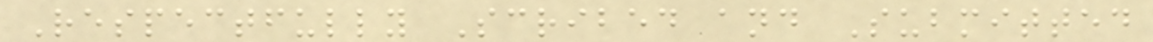Respectfully Scribed and Submitted
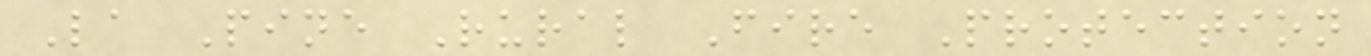La Pine Rural Fire Protection
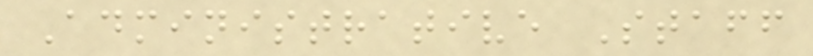Administrative Staff
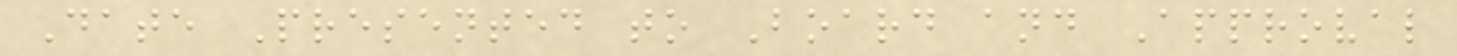Date Presented to Board and Approval
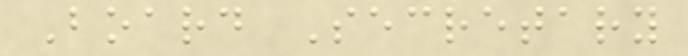Board Secretary
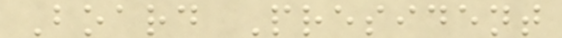Board President
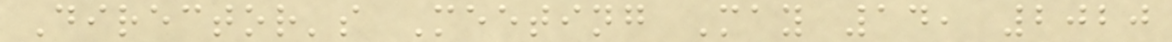Director's Meeting May 14, 2020
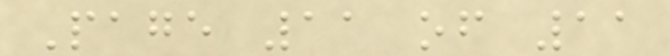Page 11 of 11
